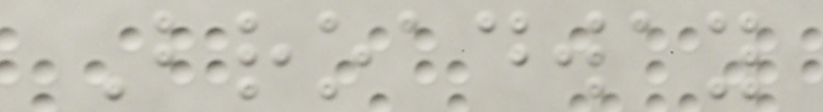Broadway
